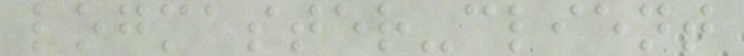logmaster-client
